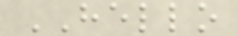HELLO
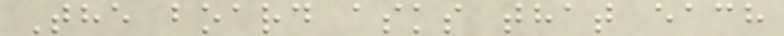The board asks that each
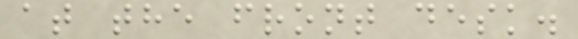at the front desk.
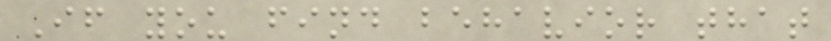If you find behavior that
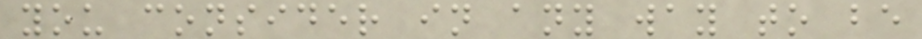you consider in any way to be
